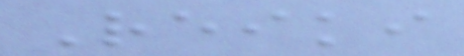Reiki
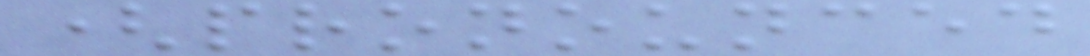(pronounced
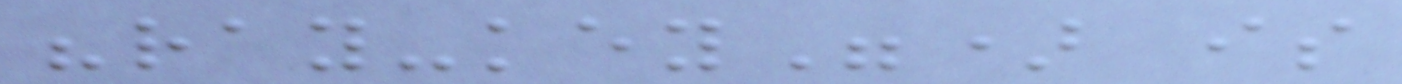"ray-key") is
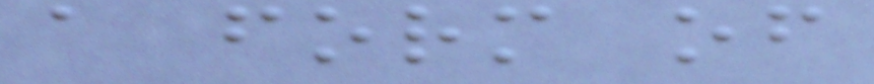a form of
